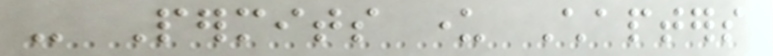- Permits under Chapters
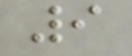9
